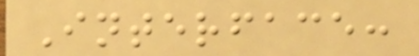Interface:
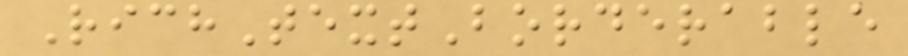RichTextBorderable
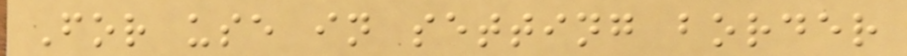For use in setting border
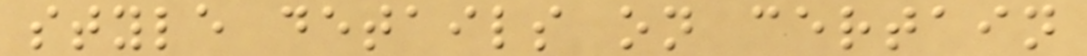style details on certain
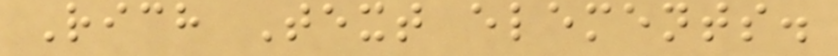Rich Text elements.
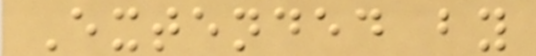Extended by
